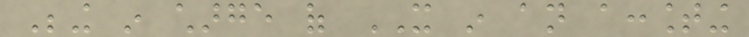Being in charge of IT in an accounting
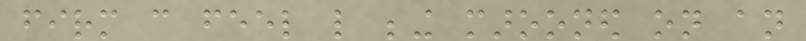firm can feel like being marooned on an
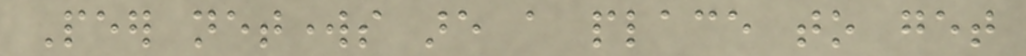Peer networks are a place to get
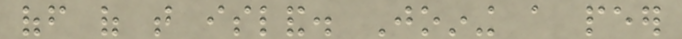off of that island. Joining a peer
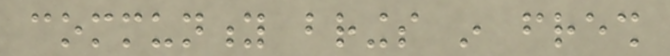community brings in fresh
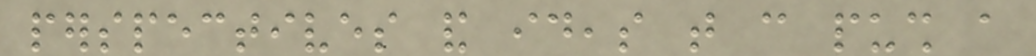perspectives and ideas that can push a
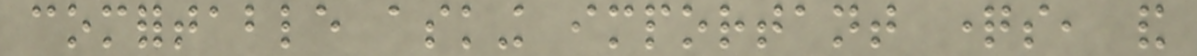comfortable asking important questions, and
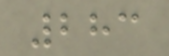283
